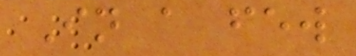In a few
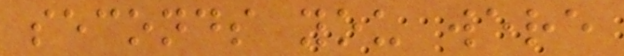seconds you were
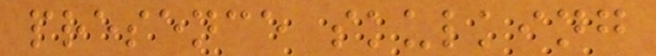presence skulking
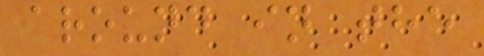around in the
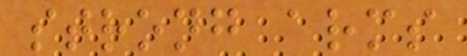strong arms
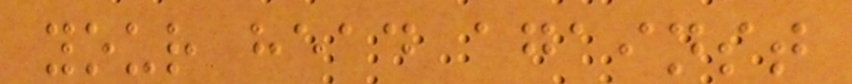your head against
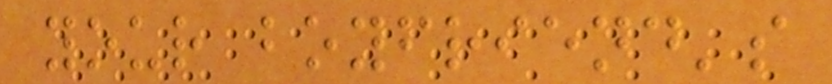your boyfriend's
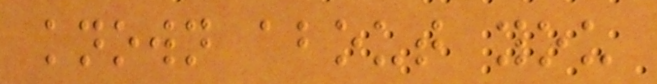known about you
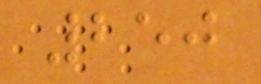250
